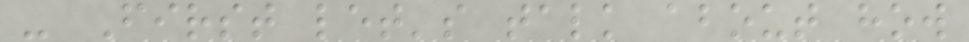- First let's talk about how
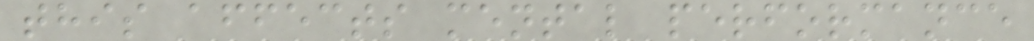this affects mental performance
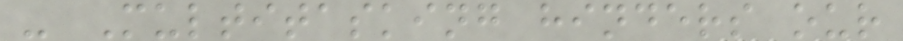- Multitasking hinders our
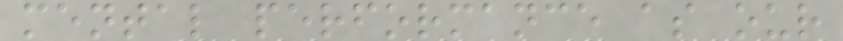mental performance as our
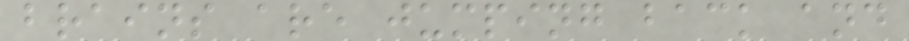brains are jumping back and
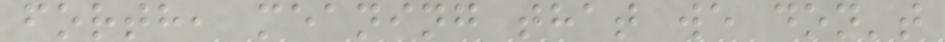forth, meaning that we don't
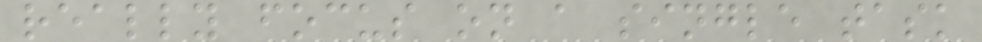really focus on a single task
